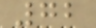72
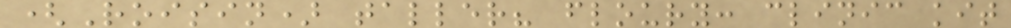(Roisin) taller? floury: clinic kit
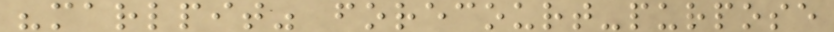"marlpit" forecourt-purpose
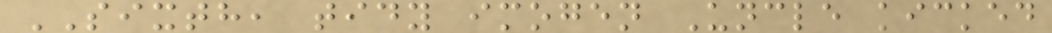SIXTH, tidy imogen Uncle kicked
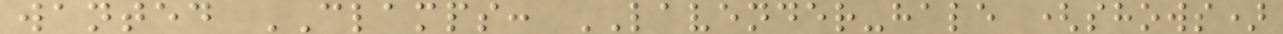wanted CLAMPS: LAVENDER-hale (shows)
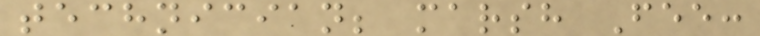technician; marsh Fee:
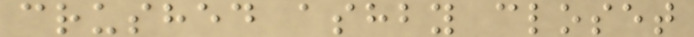crushed ashby closet
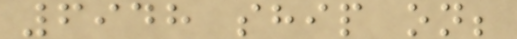6948 ship on;
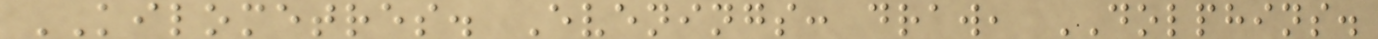KILOMETRES. Evenings: draw, DOLPHINS.
